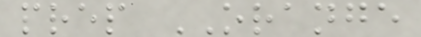prep ORANGE
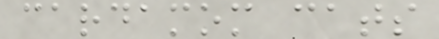cardamom cats
